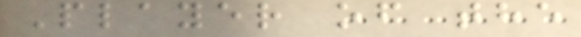Player of the
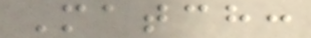Match:
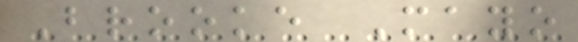Brooke Mayo
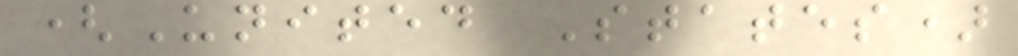(United States)
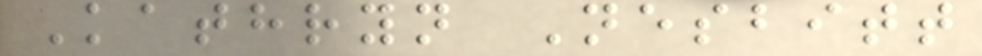Kathryn Nesbitt
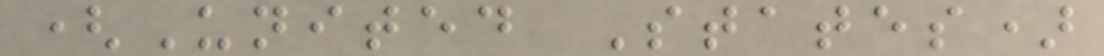(United States)
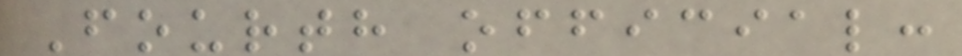Fourth official:
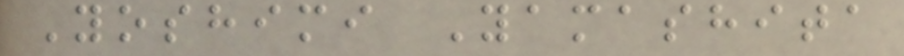Yoshimi Yamashita
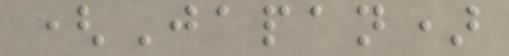(Japan)
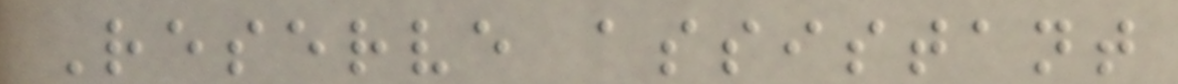Reserve assistant
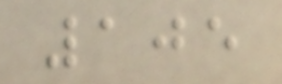105
